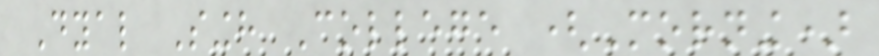Dyal Singh College (Morning)
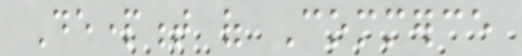Department of Commerce
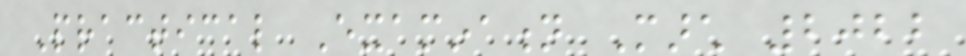Practical Examination March 2022
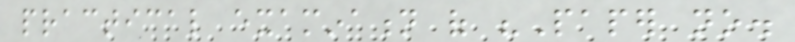practical examination of "Paper no.
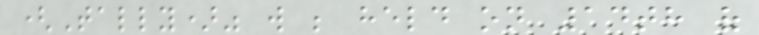(Tally)" will be held on 14th of
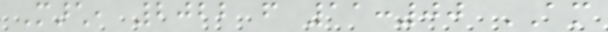March, 2022 from 11:00 AM
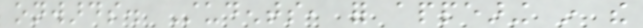onwards. Students, for appearing in the
